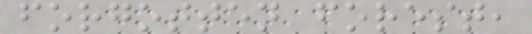forgotten forest,
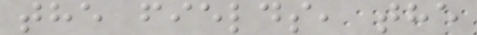the fields, the
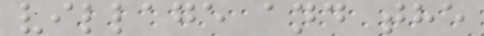village and the
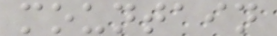mountain
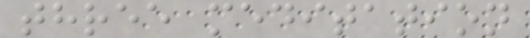three meditation
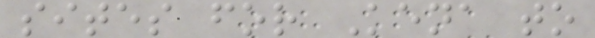sites for Kena to
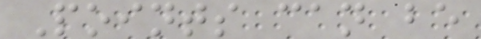Points can be
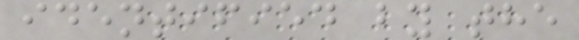identified by the
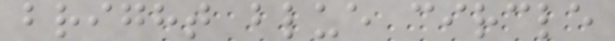bright blue circle
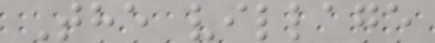The village
